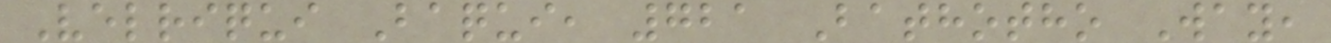Velriqui Baqui, 721 Bathotho Way,
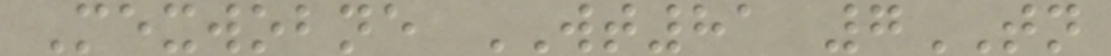Mexwobne WT81 7TN
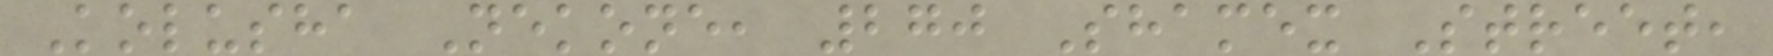Kolusha Nekone, 270 Shamex Street,
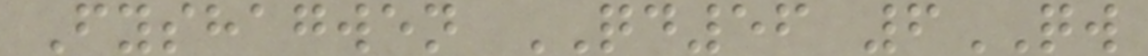Fyshagwen QD56 6QW
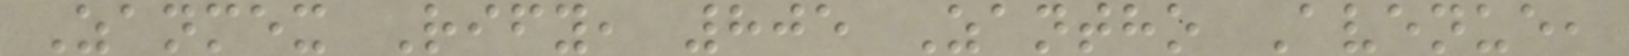Zanmex Rify, 805 Zantho Avenue,
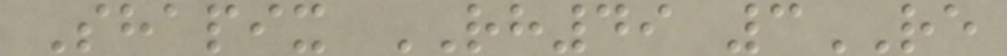Shapix RH49 3RE
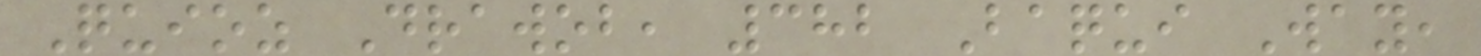Quioz Drawob, 382 Baqui Way,
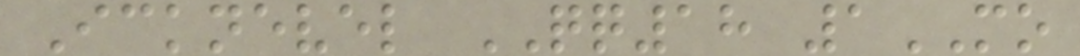Icknevel QQ18 1MO
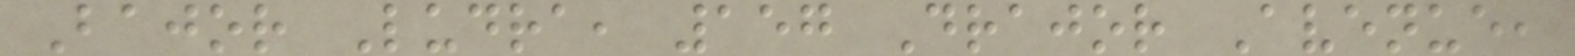Bajor Ludra, 157 Drajor Avenue,
